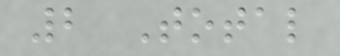2 Total
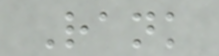Rank
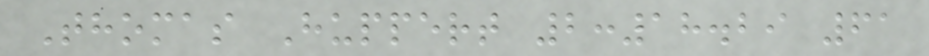Thomas Huppert 2:18.29 61
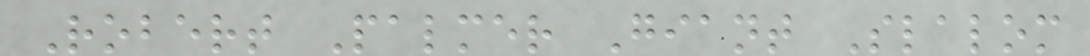Robert Palmer Giant Slalom
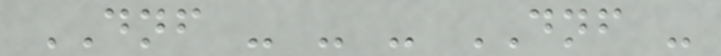DNF - - - DNF -
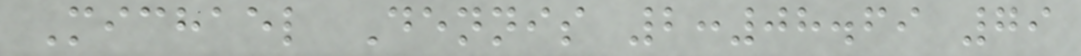Michael Dennis 2:08.69 79
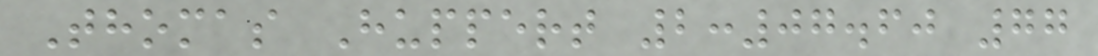Thomas Huppert 2:07.60 77
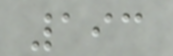193
